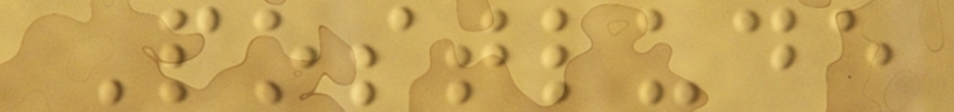Postlude
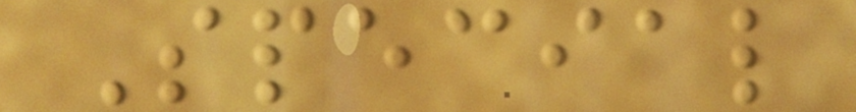Special
